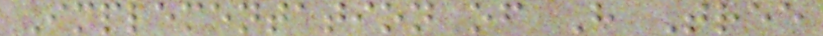Implementation of H Tree
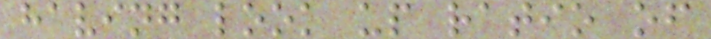having look up ratio of
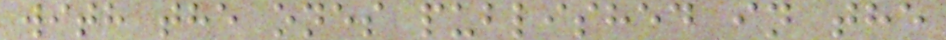with the ones published in the
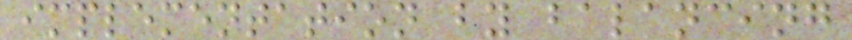implementation by balancing
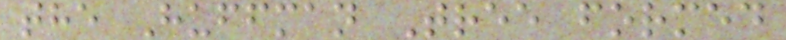the Huffman Tree formed
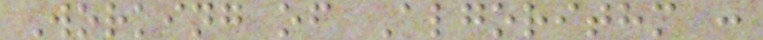Working of Algorithm :
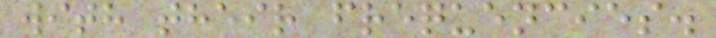with their frequencies.
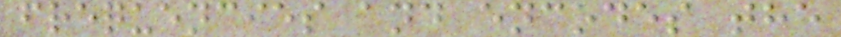frequencies and encodes the
